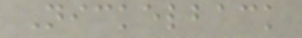Nickelback
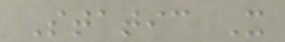Static X
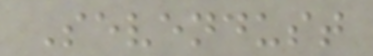Sevendust
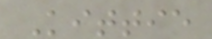Kittie
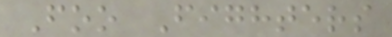Foo Fighters
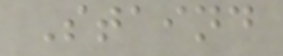Staind
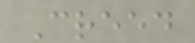Creed
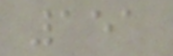151
